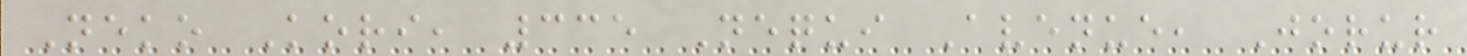Neko Kori, 335 Nequi Avenue, Jorur
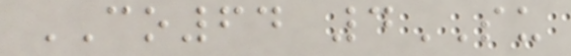CO64 4SU
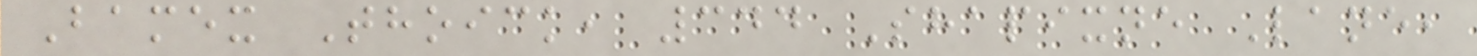Bamex Thoick, 344 Shapixne Lane,
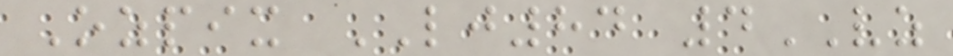Ozpix LJ84 4VZ
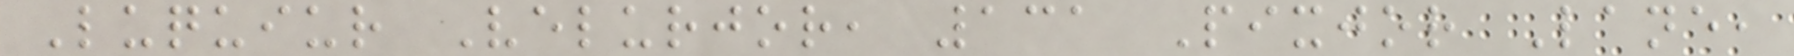Luquiur Velurjor, 131 Pixjor Lane,
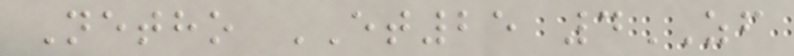Netho ET25 4ZF
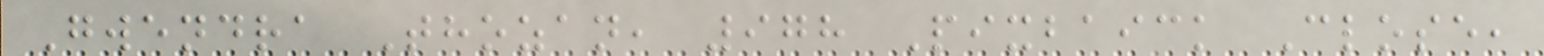Gwendra Thozan, 978 Pixbaick Close,
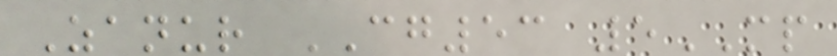Zanur CG53 5MP
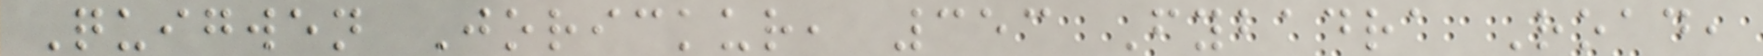Quigwen Jorickur, 353 Fybadra Road,
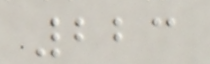223
